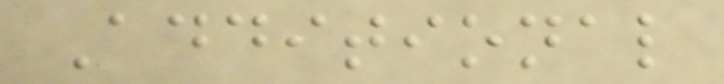Additional
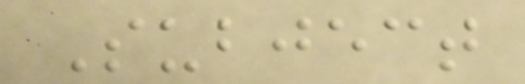Subject
